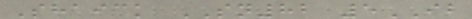Shaick SN82 5IB
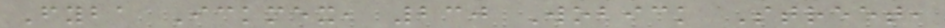Fyba Ickmex, 230 Wobick Street,
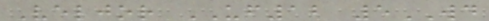Veljor UF12 5WD
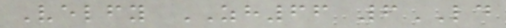Velfy ZH66 6LD
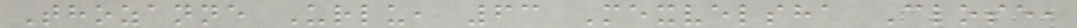Thozanne Urlu, 63 Mexvelsha Close,
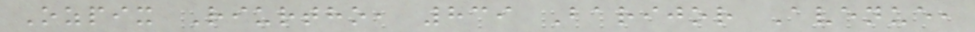Ozpix Riurtho, 839 Barijor Avenue,
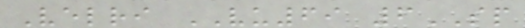Velri VU69 6SP
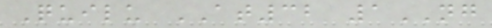Quilu AT32 1NG
